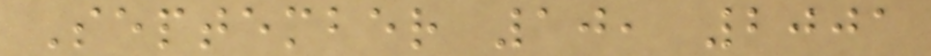September 10, 2001
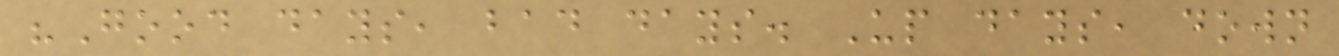"Good days, bad days. Up days, down
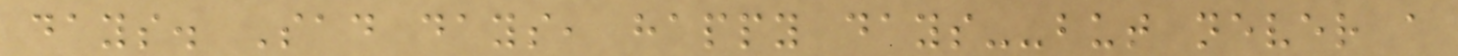days. Sad days, happy days--but never a
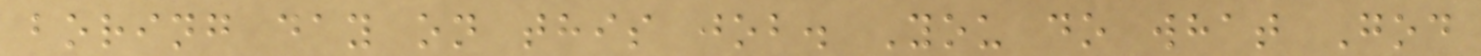boring day on this job. You do what God
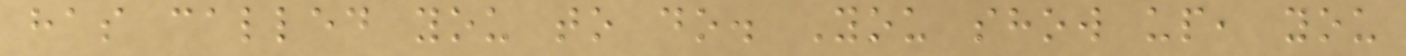has called you to do. You show up, you
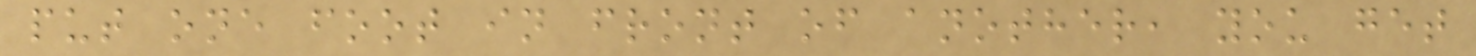put one foot in front of another, you get
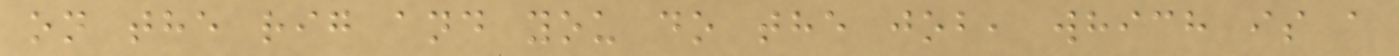on the rig and you do the job, which is a
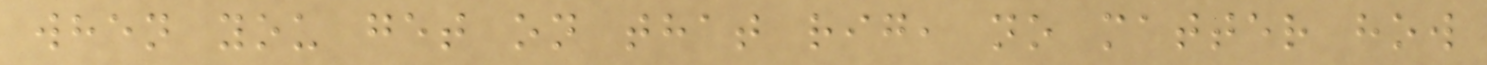when you get on that rig, no matter how
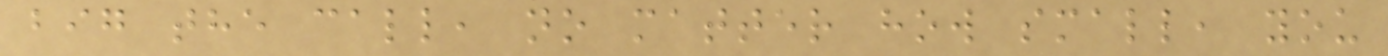big the call, no matter how small, you
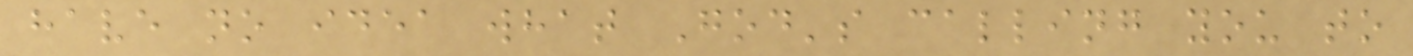have no idea what God's calling you to
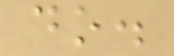do.
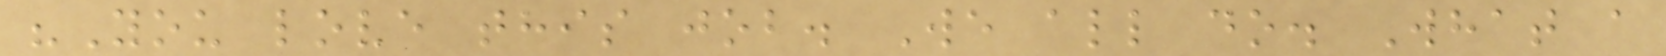"You love this job. We all do. What a
